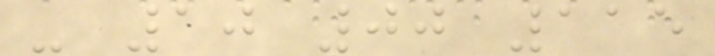- 10 00 115
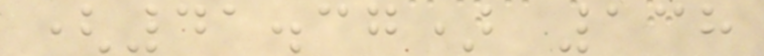(41.37) 138
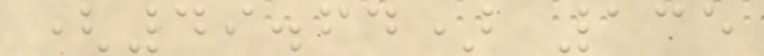(49.64) 135
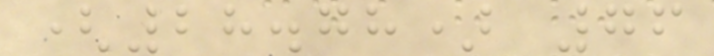(28.78) 76
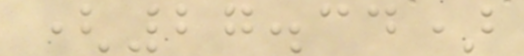(27.34)
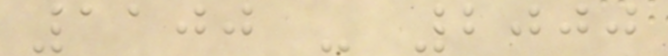1100 - 2000
